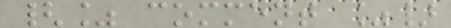{% comment %}
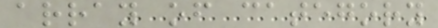array of category
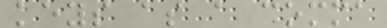keys as a comma
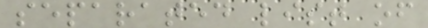separated list of
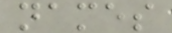names
